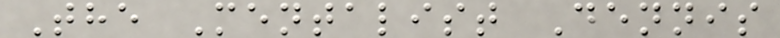The Mentalist Dennis
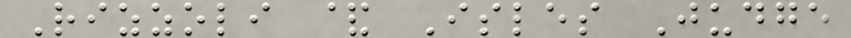Rizzoli & Isles Judge
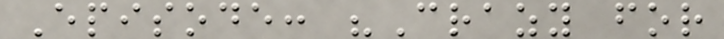Episode: "Crazy for
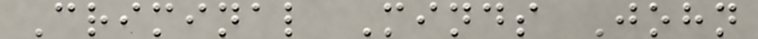Criminal Minds John
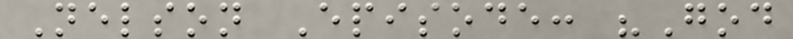Nelson Episode: "God
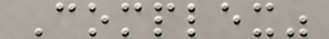Complex"
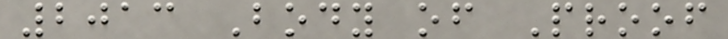2013 Body of Proof
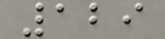129
